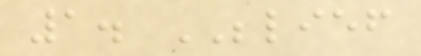1. BELIEF
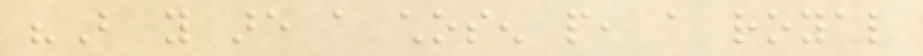"But you are a chosen people, a royal
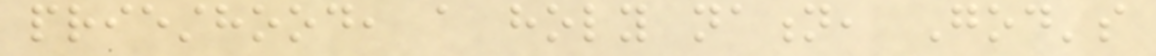priesthood, a holy nation, God's
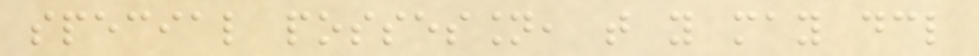special possession, that you may declare
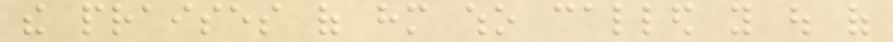the praises of him who called you out of
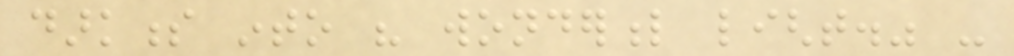darkness into his wonderful light." -
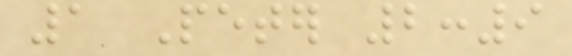1 Peter 2:9
